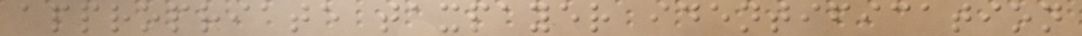appropriate taxpayer identification
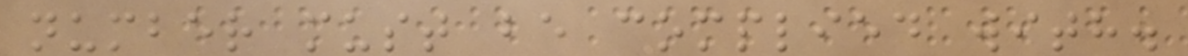number must be complied with.
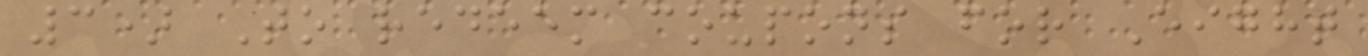3) To redeem coupons for Eight
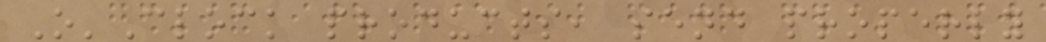O'Clock products, send properly
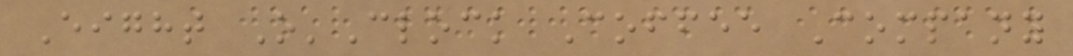Eight O'Clock Coffee Company
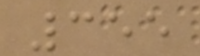355
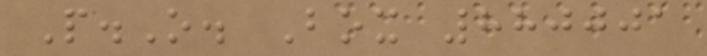P.O. Box 880001
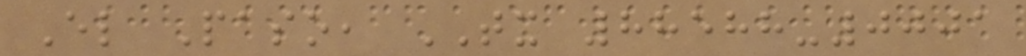El Paso, TX 88588-0001
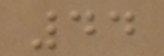44
